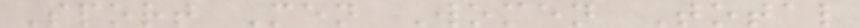Sport Men Women Total
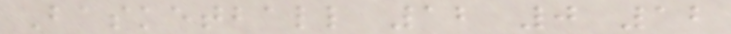Basketball 12 0 12
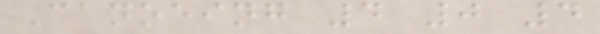Canoeing 4 0 4
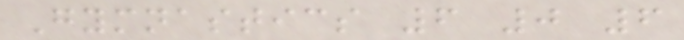Gymnastics 6 0 6
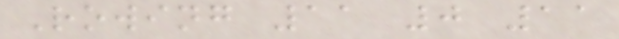Rowing 11 0 11
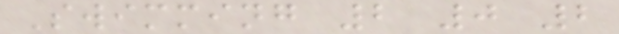Swimming 2 0 2
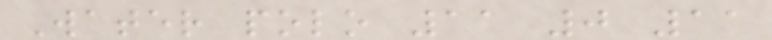Water polo 11 0 11
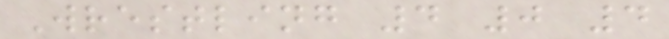Wrestling 4 0 4
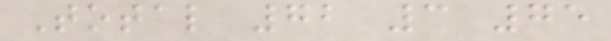Total 72 3 75
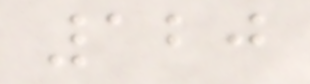120
